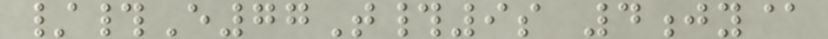/#E77T#9s 4jy@
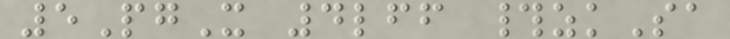5PgX 4lff #zkSa
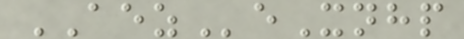AEZeXnhp
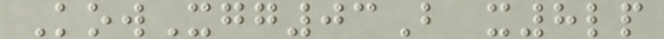KowXgg03B x8lp
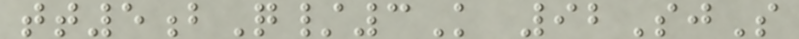tt5bQ/3K 92SjS
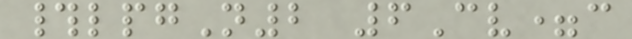#lpgN2 6Cv=c
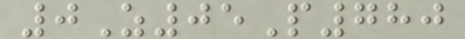0Z05P780
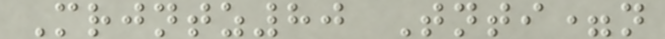Mrjntz80 Tnti=n
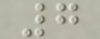7
